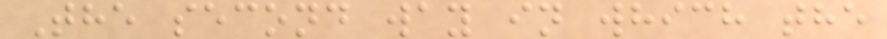The second way in which the
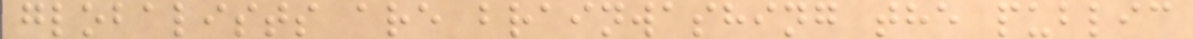globalists are brainwashing the public
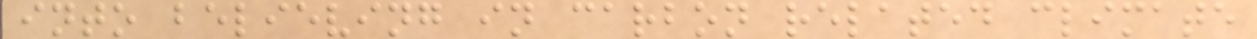into believing in carbon related climate
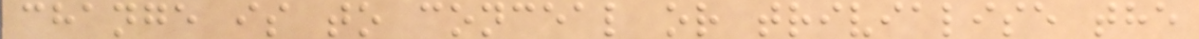change is to conceal or trivialise the
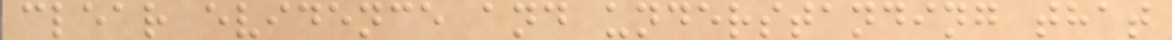clear evidence and understanding that
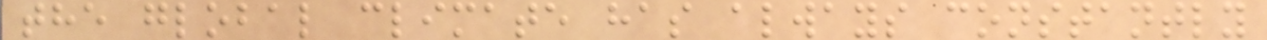the global climate has always constantly
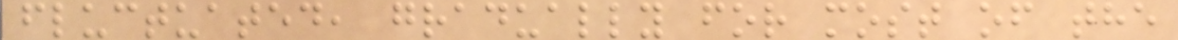fluctuated, gradually for most of the
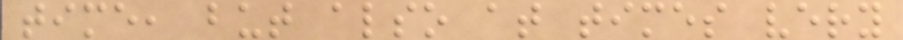time, but also at times very
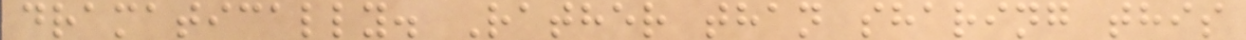dramatically. Rather than sharing this
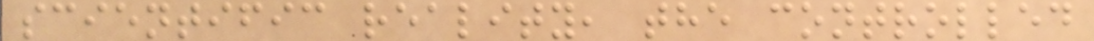scientific reality, the controlled
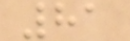81
